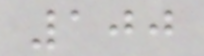100
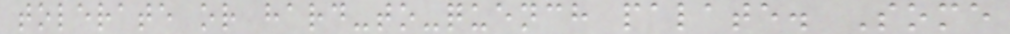tolerate or hard-to-quench palate. Some
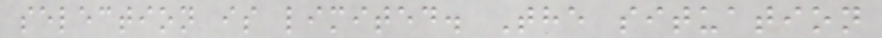selection is limited. The situation
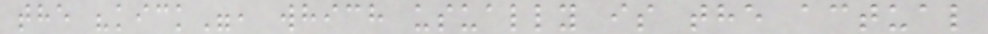the "kick", which usually is the actual
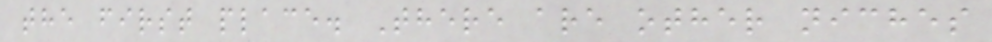the first place. There are other niches
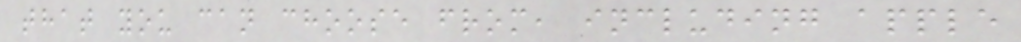that you can choose from, including apple
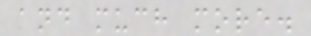and much more.
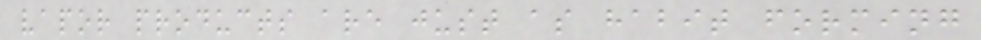vapor products are just as habit forming
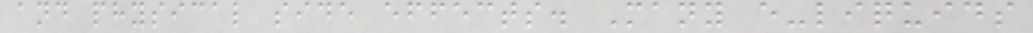and physical side effects. Many e-liquids
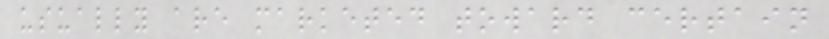usually are marketed toward certain
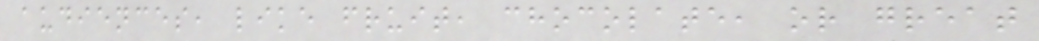audiences, like fruit, chocolate, or great
